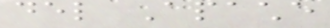del Apache
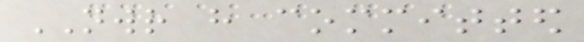NWR have committed
